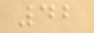42
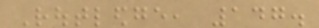Routledge, 147.
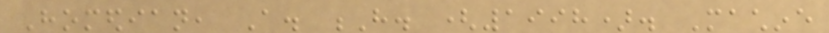Homedian, A. H. (1998). Machine
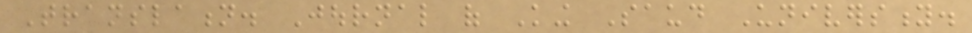Translation. Journal of King Saud University.
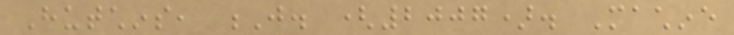Hutchins, J. (2007). Machine
